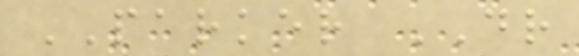PARKER DR
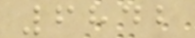6842
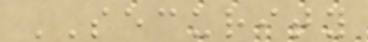SECURITY
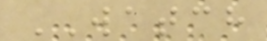WATCH
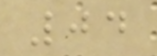04
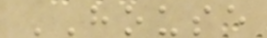HOUSE
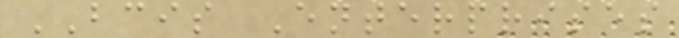BCIS Enterprises
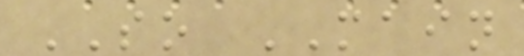SO MAIN
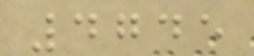4745
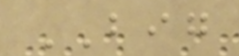BIG
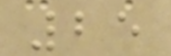25
